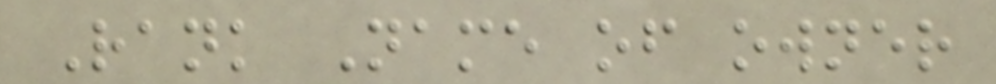Rank Name of owner
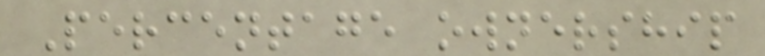Percentage ownership
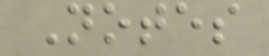Notes
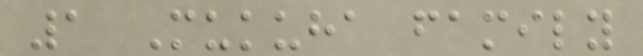1 Mukuha family
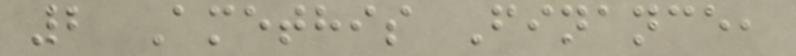2 Amethis Finance,
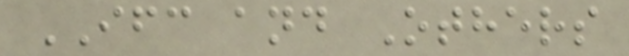IFC and Others
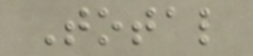Total
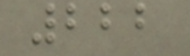222
